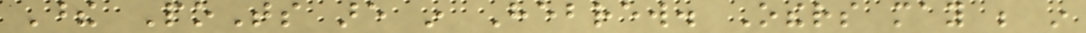These PoTs are in Hebrew. Others may be in
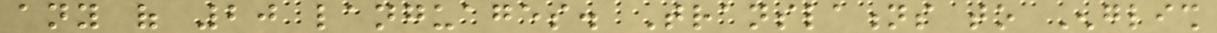any of 20 languages. Translations to English
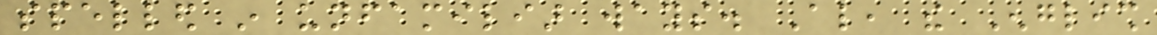spelled in unfamiliar ways. Also, the English
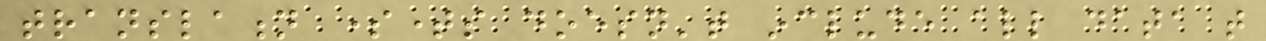translation sometimes doesn't include all data that
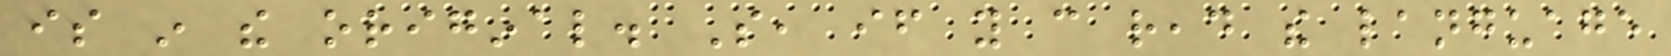is in the original. So, if you can read the language
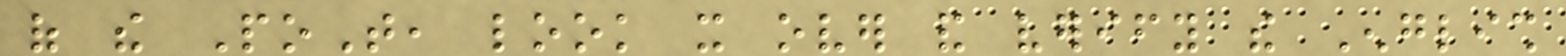of the PoT, look it over and verify the English
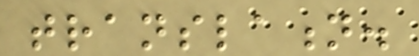translation.
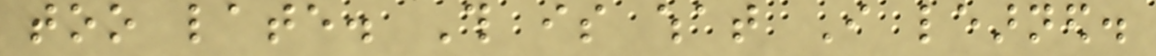too late. This is what I learned.
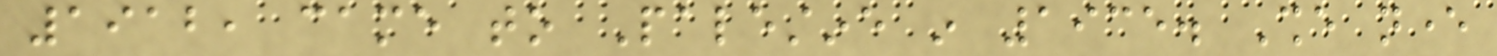1912, came to Palestine in 1935. She never
